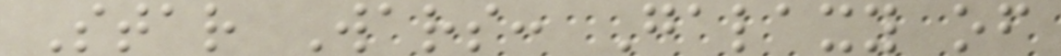Star Wars: Galaxy of
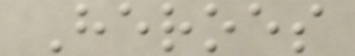Heroes
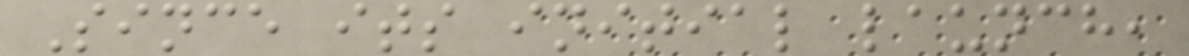Since its initial launch,
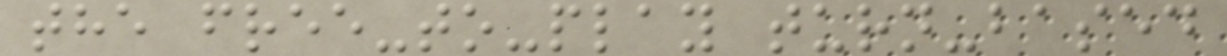the free-to-play turn-based
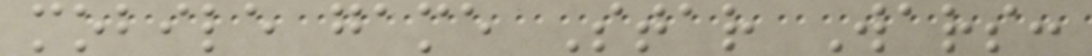mobile game Star Wars:
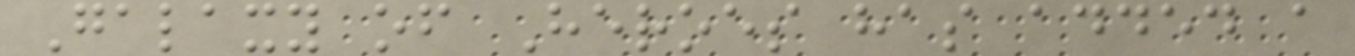Galaxy of Heroes has added a
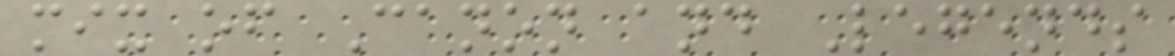mix of Canon and Legends
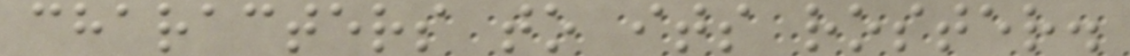characters to its roster.
